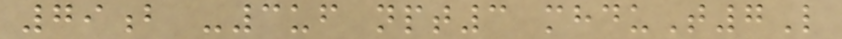79b -3uf npt3 mhduT7L
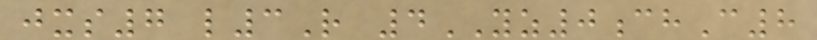jxs7 l3R 4YZ0chC8
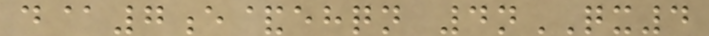d@7e&ehqn 4nQX4
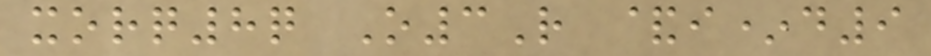xorq8q O3R &i*d9
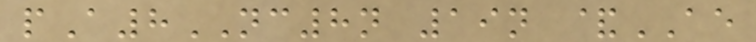pA8NC8n 19n &AE
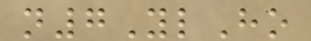n7YlHo
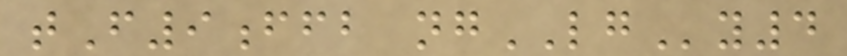tF9ffb ngLGy4
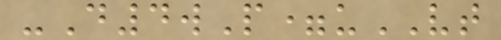-D4wP=uVT
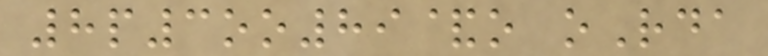8p3oo89&o oRda
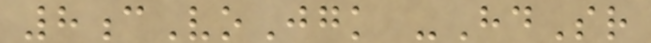8cVoJgk -HdSr
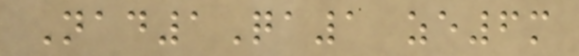Nad1Qa1 ze6m
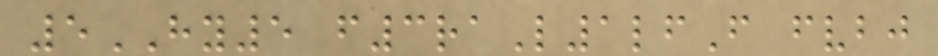5HY5 f3raL1lfF fvbj
